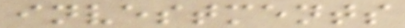investments
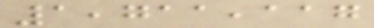1,711,117
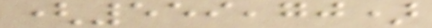(559,70)
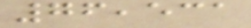76,531
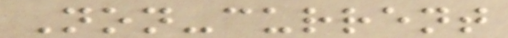Non-current
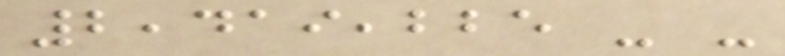2,419,225 - -
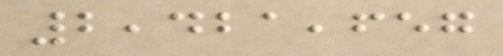2,421,657
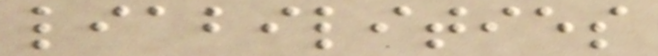liabilities
